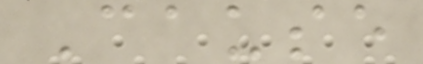Cause
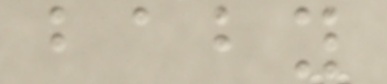baby
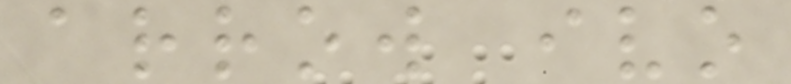arrow ivo
